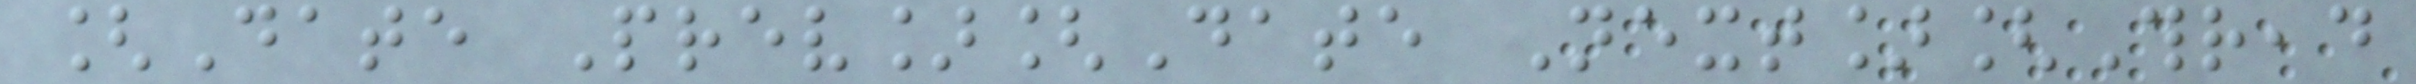[Date Prev][Date Next][Thread
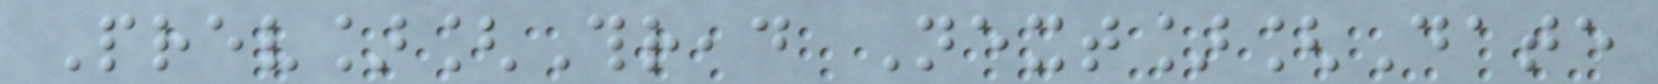Prev][Thread Next][Date
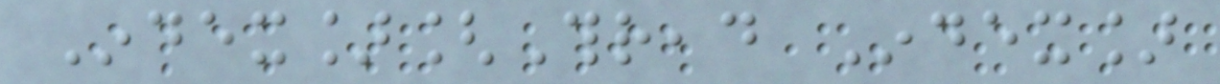Index][Thread Index]
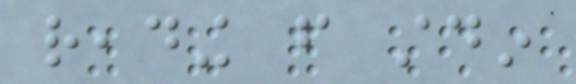reading from stdin
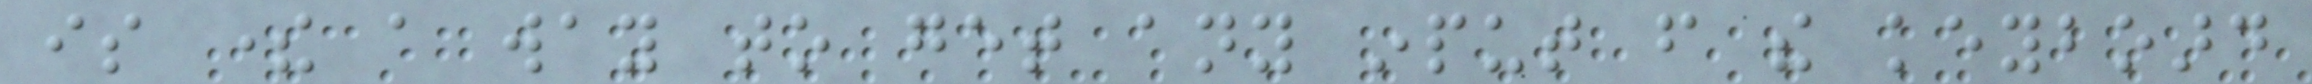is there a way to get any input from the keyboard
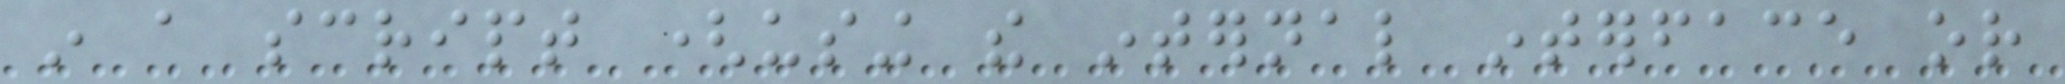in a script (using the internal interface or
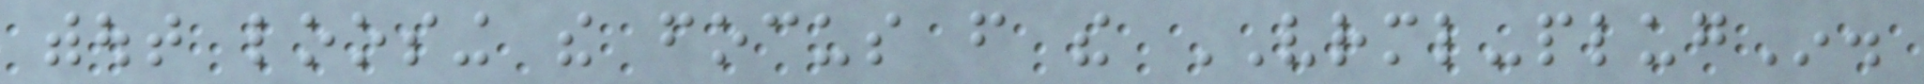without loosing the focus from the VRML-plugIn.
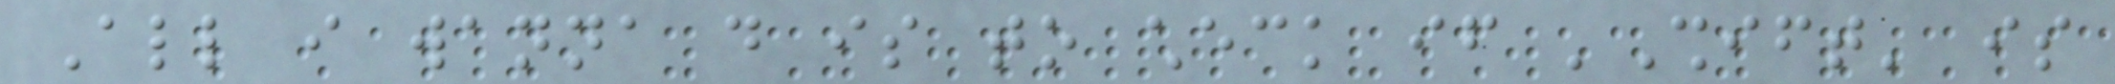All i wanna do is to check if 'Shift' is
